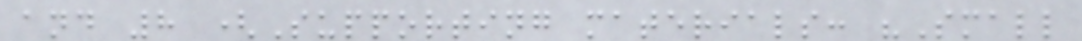and 8 (Supporting materials: "Small
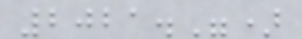2021.")
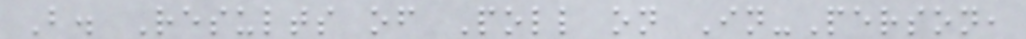B. Results of Poll on In-Person,
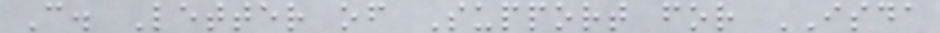C. Letter of Support for ISDA
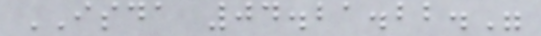ISDA 04.21.22."
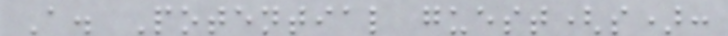A. Potential guest(s):
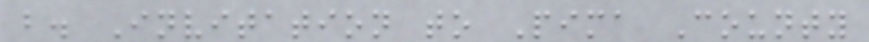b. Invitation to Pima County
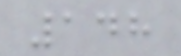148
